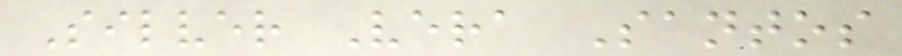Silver Vera Santos
